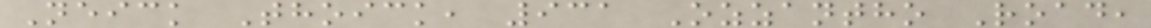Neick Thoick, 931 Ozzantho Road,
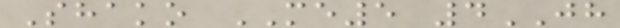Shako ME5 4JH
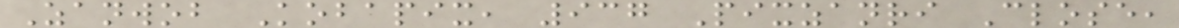Zanwob Kobapix, 937 Pixzanri Close,
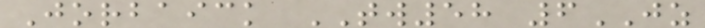Jorbaick TW58 6JZ
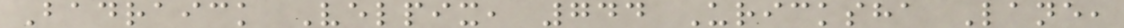Badraick Velpix, 744 Uricksha Lane,
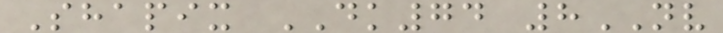Shapix DK74 8NV
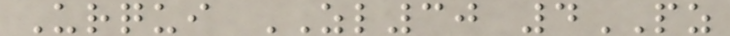Urqui ZL30 4PZ
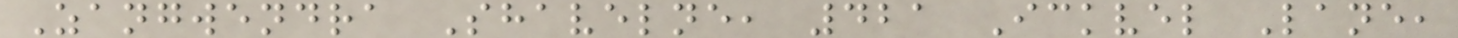Zangwendra Shavelne, 421 Ickvel Lane,
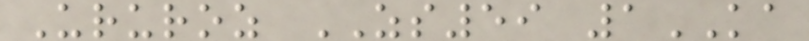Ururoz ZS59 1KA
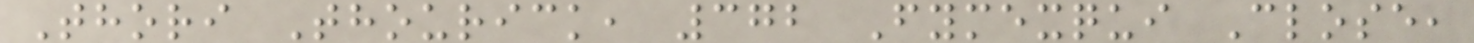Thori Thourick, 372 Fymexqui Close,
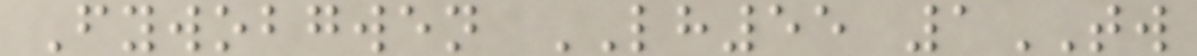Fywobgwen LH55 1TW
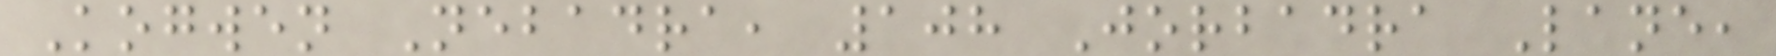Kogwen Nebadra, 108 Jorbadra Lane,
